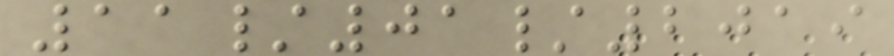11/01/2019
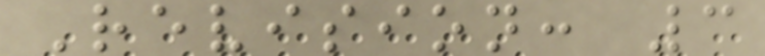Revision: 3
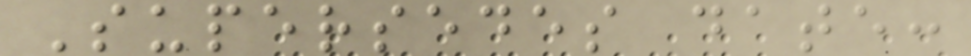Supersedes date:
